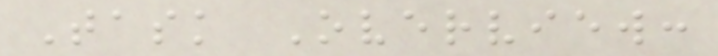Task Overview:
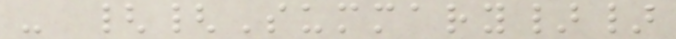- {{Summary}}
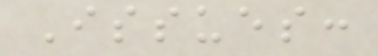Issues:
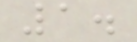1.
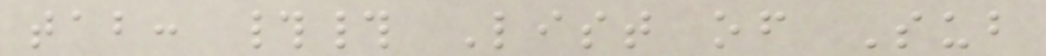tab: ## List of Sub
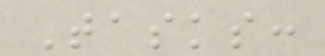Tasks:
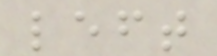left
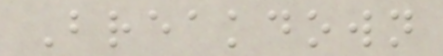Breakdown
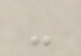-
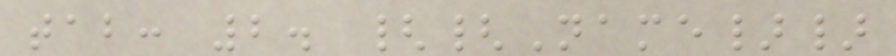tab: 2. {{Name}}
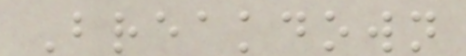Breakdown
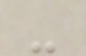-
